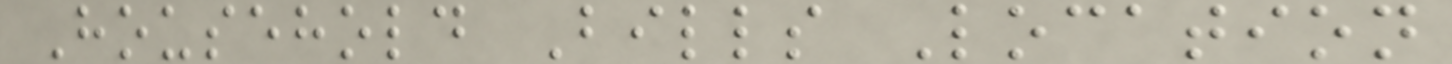Household Bills Location
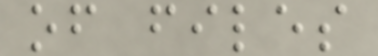of files
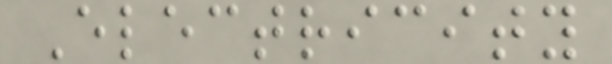Electricity
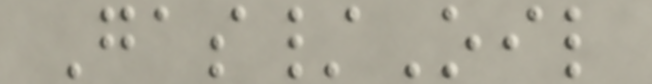Gas/Oil
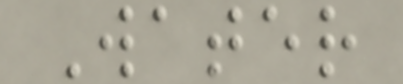Water
